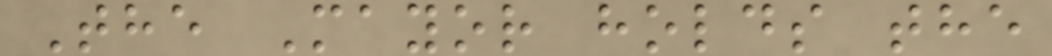The Mayor holds the
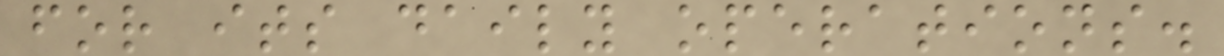for its daily operations.
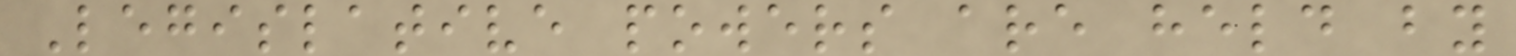Legislative powers are held by
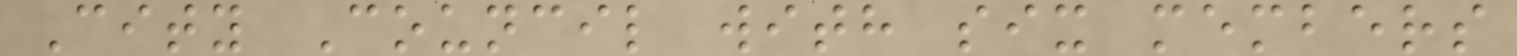City Council with six members
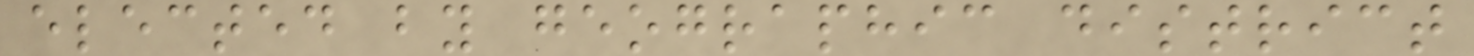elected by geographic district
